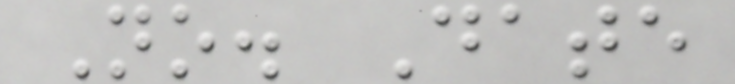No. Date
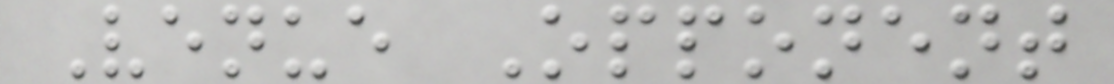Venue Opponent
